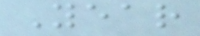Year
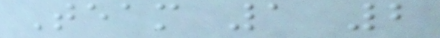Team 1 2
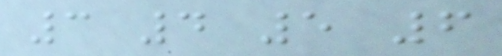3 4 5 6
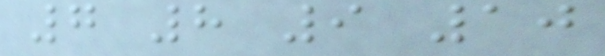7 8 9 10
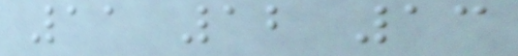11 12 13
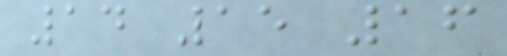14 15 16
